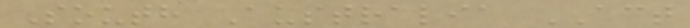South Australia ACT
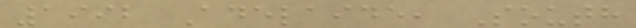1992 Adelaide, South
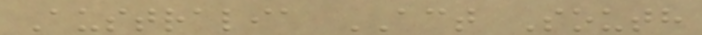Australia ACT South
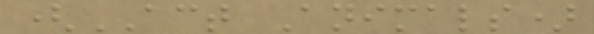(ACT Animals)
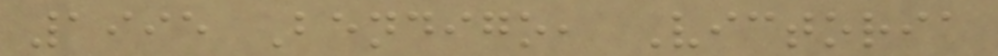1995 Bendigo, Victoria
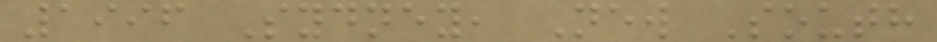1996 Sydney, New South
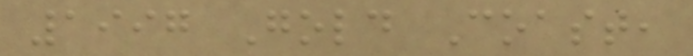1997 Gold Coast,
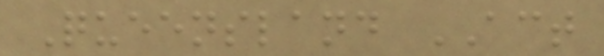Queensland ACT
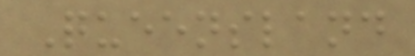Queensland
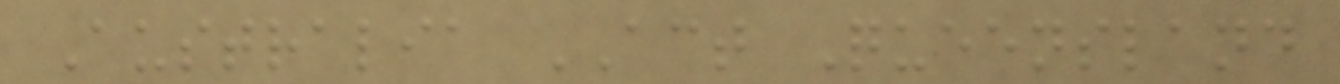Australia ACT Queensland
